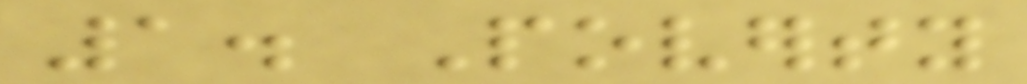1. Poverty
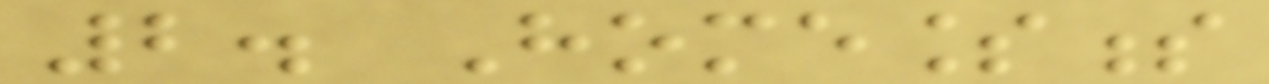2. Homelessness
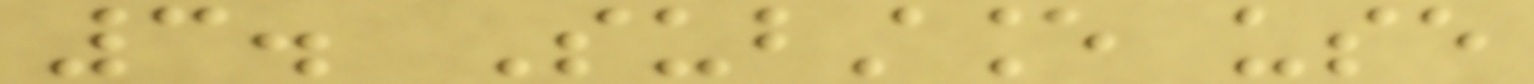3. Substance use
